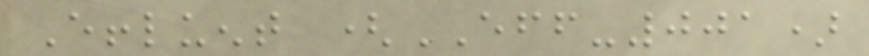Effluent (EFF-001)
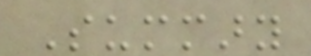Summary
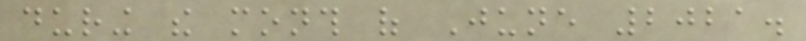during the month of June 2021.
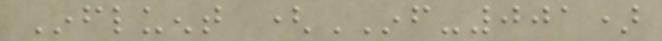Influent (INF-001)
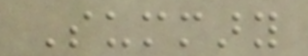Summary
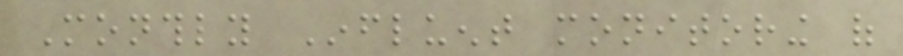Monthly Influent monitoring of
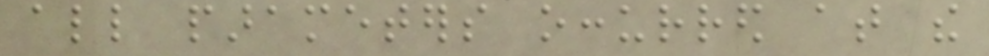all parameters occurred at the
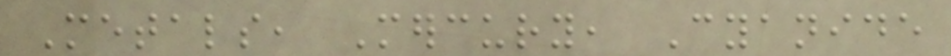Metals, Mercury, Cyanide
